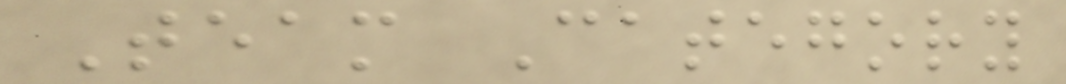Team Category
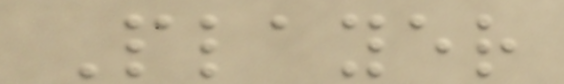Player
